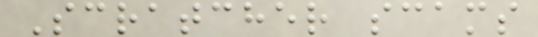Scratcher scams
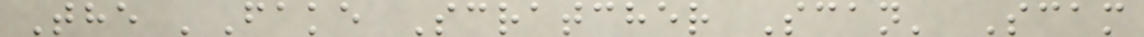The 'Fake Scratcher Scan' Scam
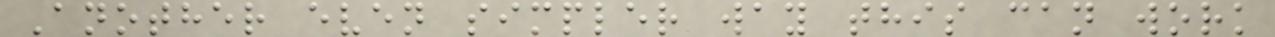Another even simpler way this can work
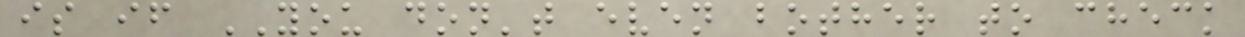is if YOU don't even bother to check
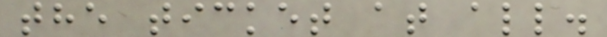the ticket at all.
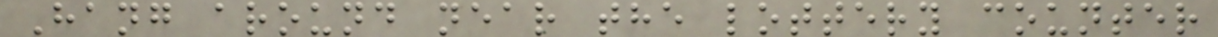Hang around near the lottery counter
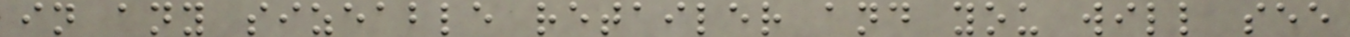in any sizeable retailer and you will see
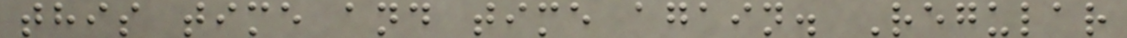this time and time again. Regular
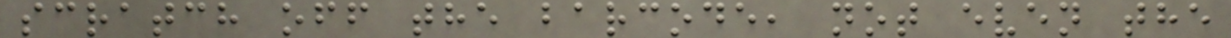scratch off the barcode, not even the
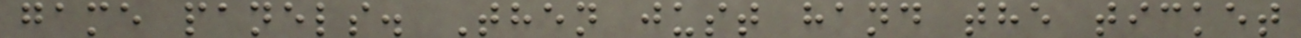game panels. Then just hand the ticket
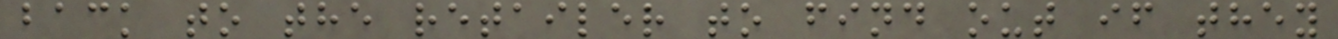back to the retailer to find out if they
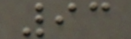93
